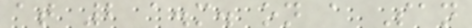at 2 a.m. on a San
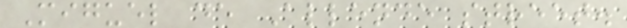Miguel de Allende street.
